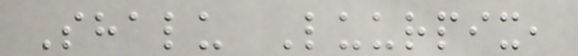Shalu Luurpix,
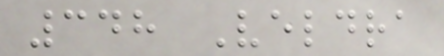348 Veldra
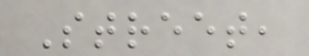Street,
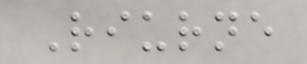Riurne
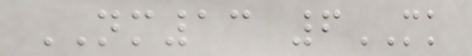NM13 6MK
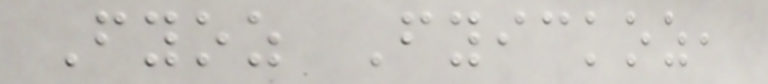Fyoz Fyickoz,
